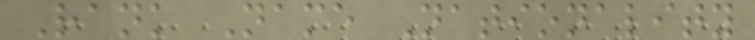Rank Name Nationality
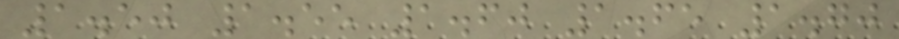1.50 1.55 1.60 1.65 1.70
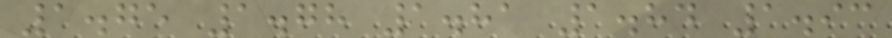1.75 1.78 1.81 1.84 1.93
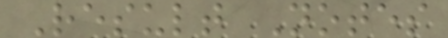Result Notes
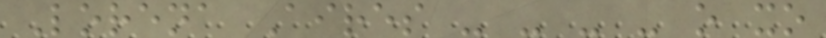Lorena Aires - - - - o xo
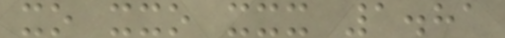xo xxo xxx 1.81
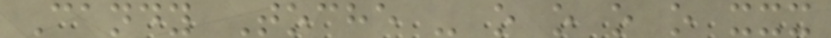Candy Toche - o o o o xxx
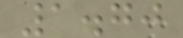1.70
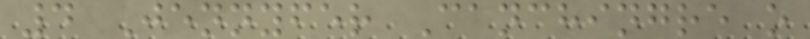4 Jennyfer Canchingre o
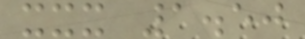xxx 1.50
